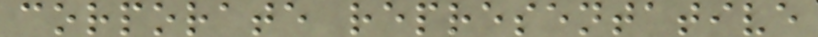corporate representative
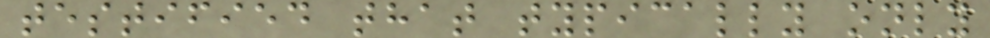testified that typically only
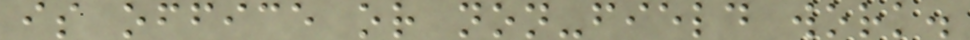is office or non-field work.
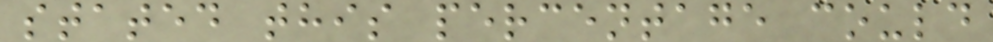stated this percentage could
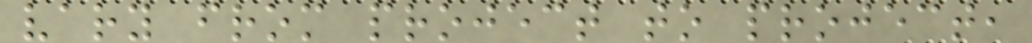vary from project to project,
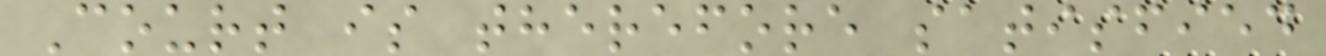Court is therefore satisfied
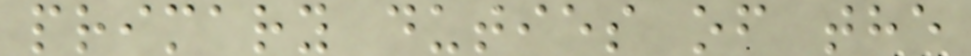primary duties of the
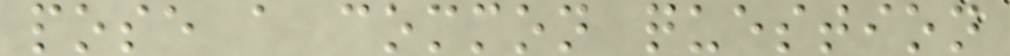pose a common question
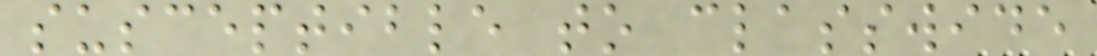susceptible to classwide
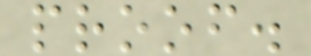proof.
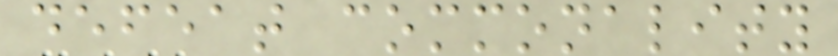defeat commonality
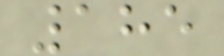185
